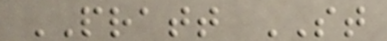PRATT ST
